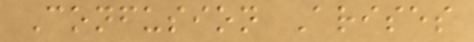Confusion Arises
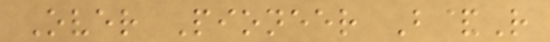Over Pioneer B&R
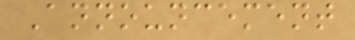Announcement
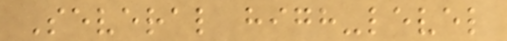Several high-level
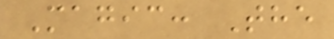Magic: The
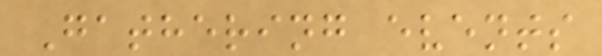Gathering events
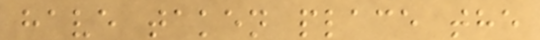have taken place the
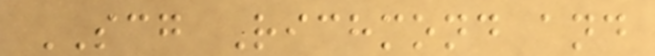SCG Richmond and
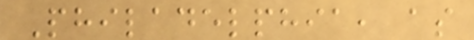Philadelphia, as
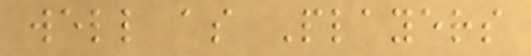well as Players
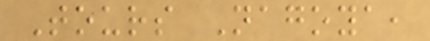Tours Nagoya,
